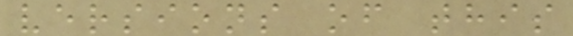versions of this
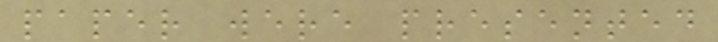paper were presented
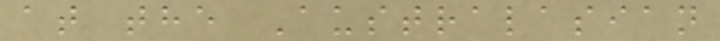at the Australasian
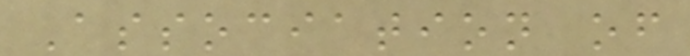Association of
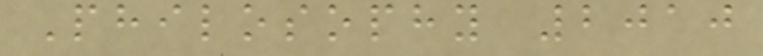Philosophy 2010
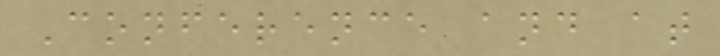Conference and at
